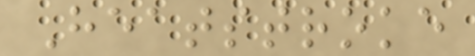Heatstroke
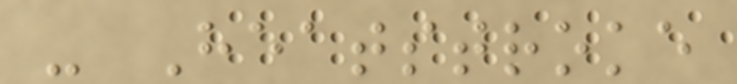- Heatstroke
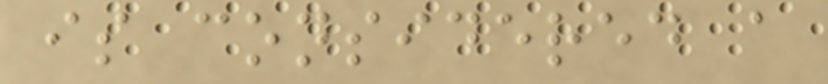is considered a
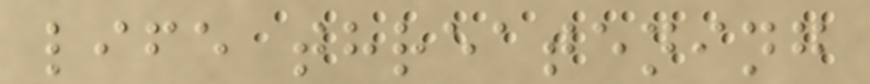life threatening
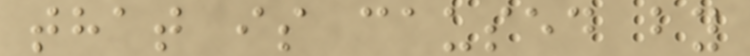that is caused by
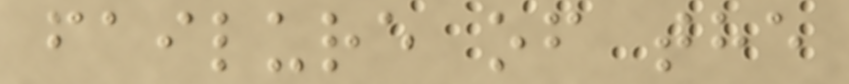failure of the
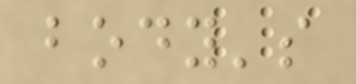body's
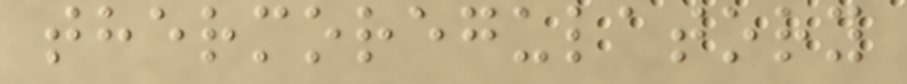thermoregulatory
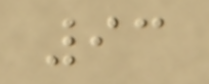93
